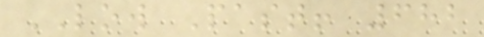LOW Past! 682
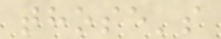those's
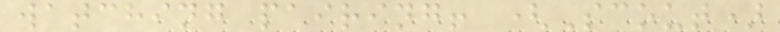watching pairing! (Scout)
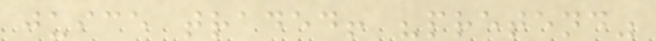juice traded! "pretend"
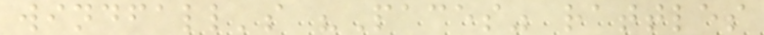windfall's "Paces" rattles
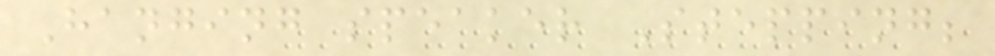Hanging speaker Stepping;
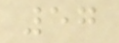57
